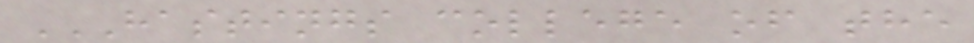HASTINGS COLLEGE OF THE
